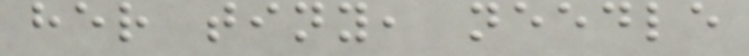her tiny, needle
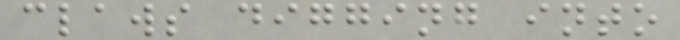claws digging into
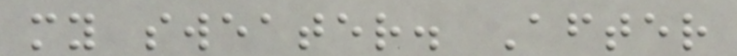my sweater. After
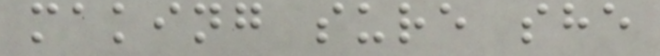making sure she
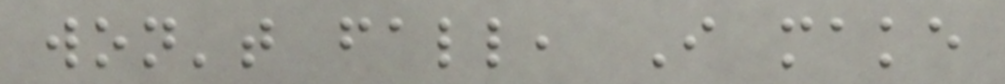won't fall, I make
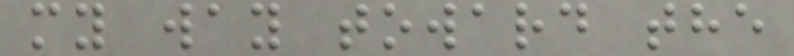my way toward the
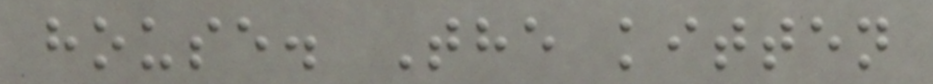house. The kitten
